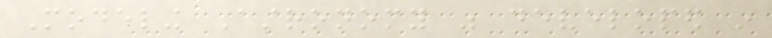Modeling Astronomy was developed in
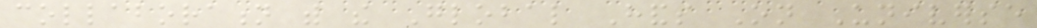collaboration with the Global Hands On Universe
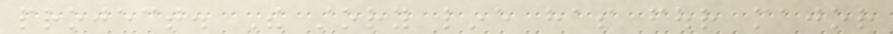project. The story line has four major
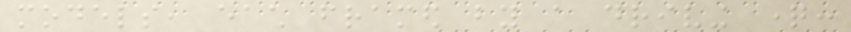models, each framed by a driving question:
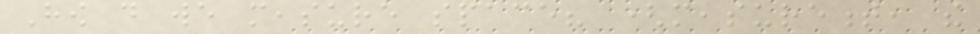How do we measure space? (measurement, the
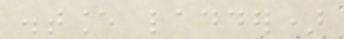distance ladder)
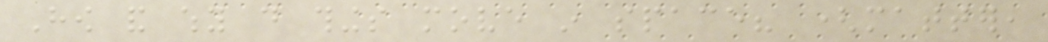How and why do things move in space? (matter,
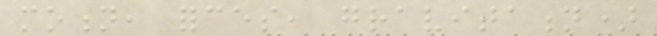motion, forces, gravitation)
